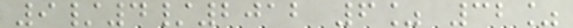9/4/2012 6% 32%
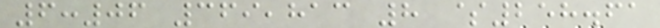6:06 369,813 8 $258.61
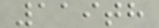119th
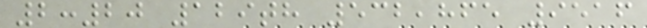2:20 129th 532,865 9516
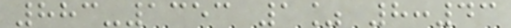883-1353 1% 8:43
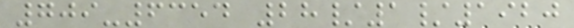709-6354 28/1/1920
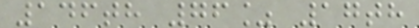146th 76% 17th
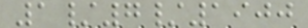1/7/1900
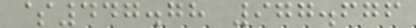$447.78 977.676
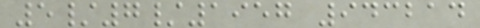5/7/1957 943214
